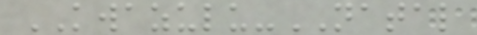KWAZULU-NATAL
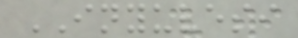INYUVESI
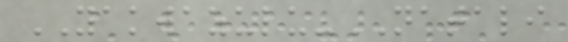YAKWAZULU-NATALI
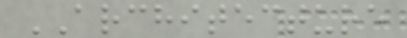ARCHITECTURE
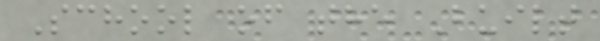School of the Built
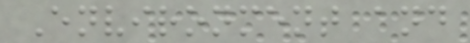Environment and
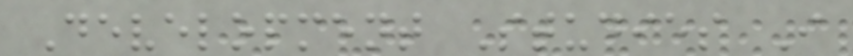Development Studies I
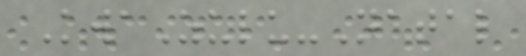KwaZulu-Natal
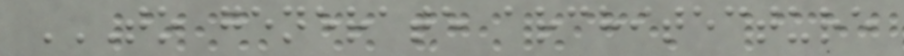TO GENERATE ARCHITECTURE
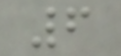6
